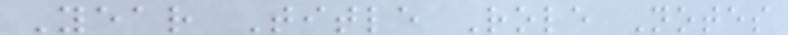Year Title Role Notes
